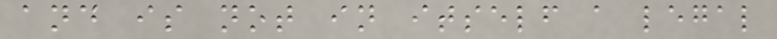and is not in itself a legal
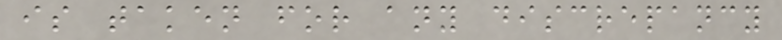is taken for any discrepancy
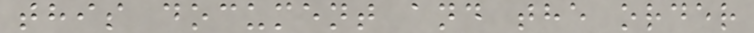this document and the order
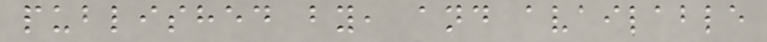published by, and available
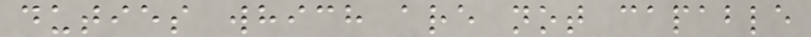duties which are not capable
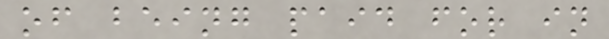of being paid for in
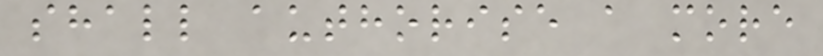shall authorise a more
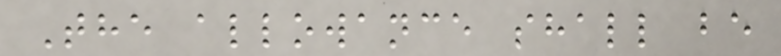The allowance shall be
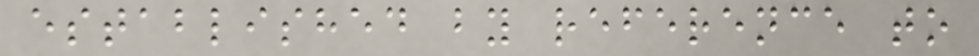established by reference to
